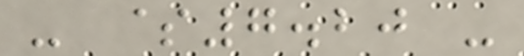- $7.20 -
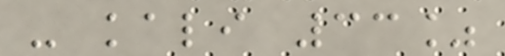- kali 33%
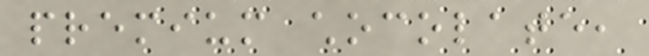premium chocolate,
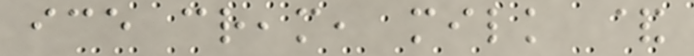ice cream, milk &
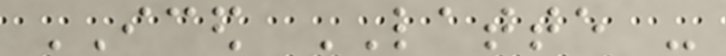ICED LATTE -
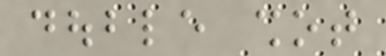double shot
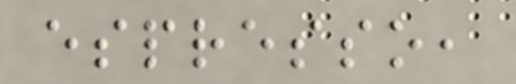espresso,
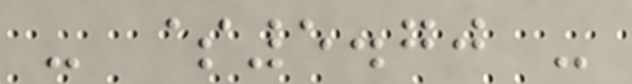- $5.70 -
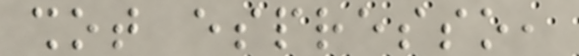shot espresso,
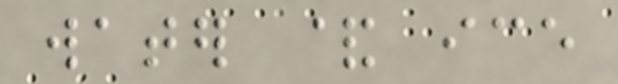water & ice
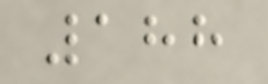188
